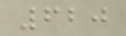620
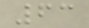63
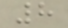8
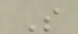S
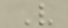V
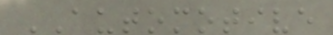AUTOMOTIVE
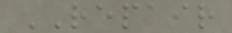REPAIR
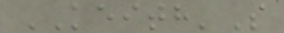KEITH'S
